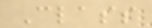Class
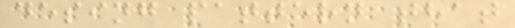desing pattern that
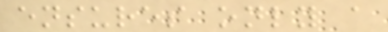ensures only a
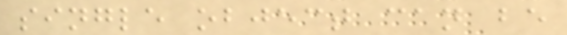single object can be
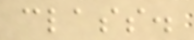class.
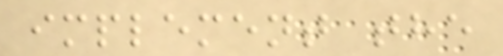implement the
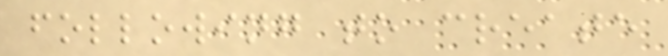following to create
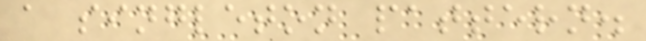a singleton pattern.
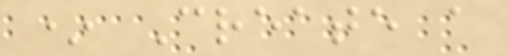* Create a
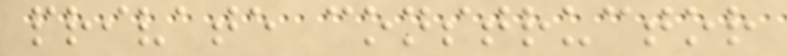private constructor
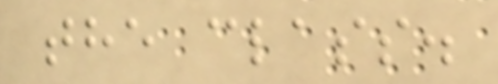the class.
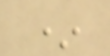*
